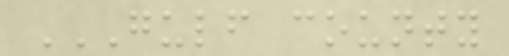GULF COUNTY
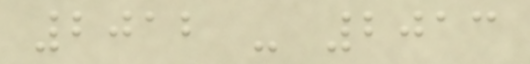2012 - 2013
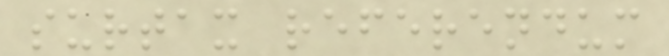surtax referendum
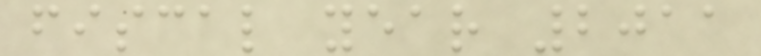fiscal year 2011
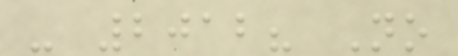- 2012? No
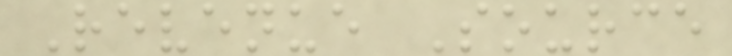Revenue Source
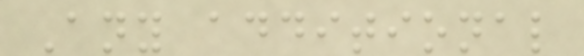Any additional
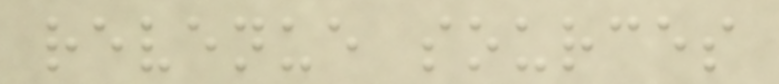revenue sources
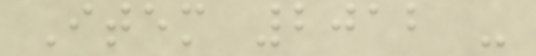Item 2012 -
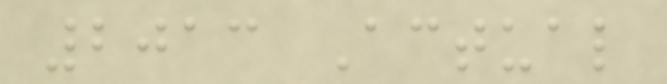2013 Actual
